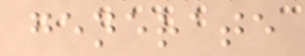generate
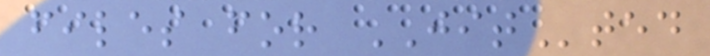files for JITted
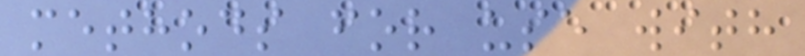methods for use with
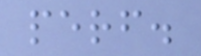perf.
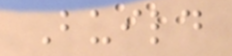Build
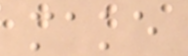make
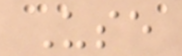Use
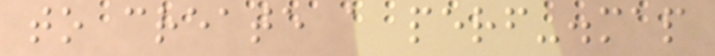to create a perf-.map
